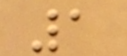1
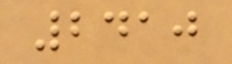2410
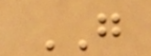GO
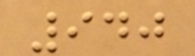940
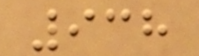938
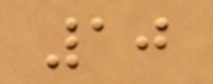10
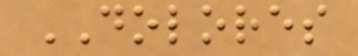DOLORES
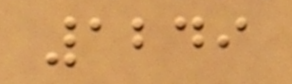1249
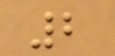2
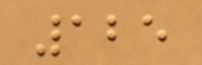125
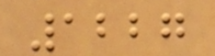1227
